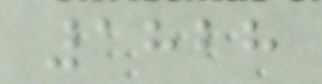1828
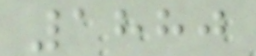1880
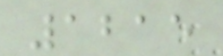1215
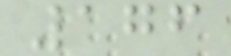176
